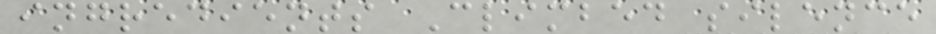ingredients Climbed silence
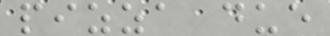pizza due
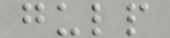gulp
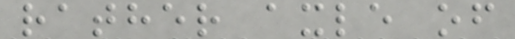rather axle of
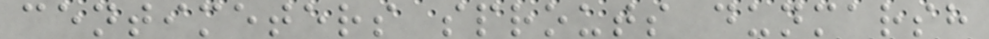centimeters sprouts dunmarsh
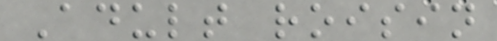Adult roisin
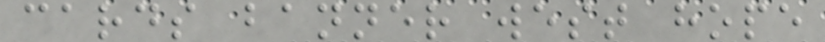cards banner west hope
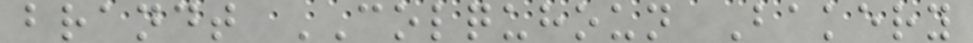brandt COLQUHOUN Bakery
